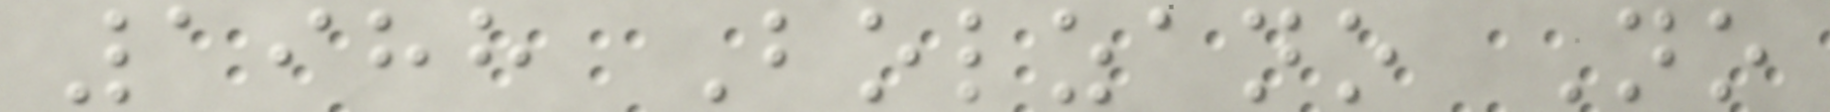1988 Bolzano No
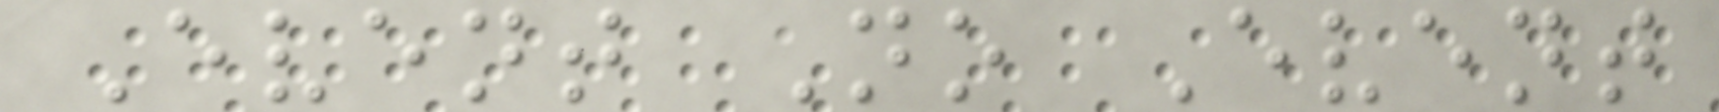Event No Event
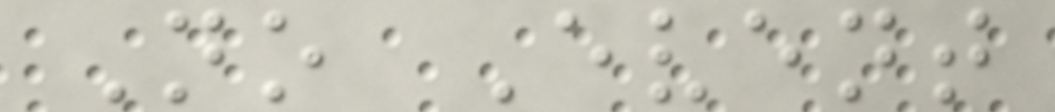No Event
